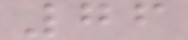76
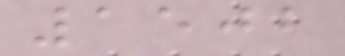1502
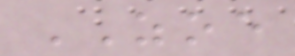ZOE
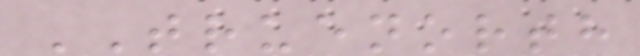TRUENORTH
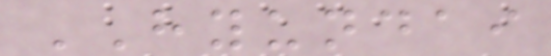HYUNDAI
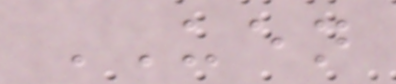UEN
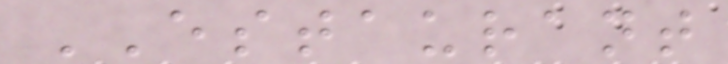ESTAURANT
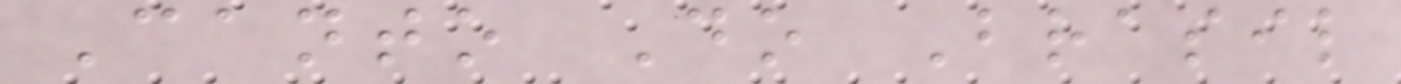Canto Do Brasil
